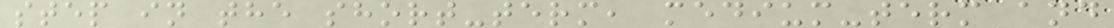step in the short-term, medium-term and
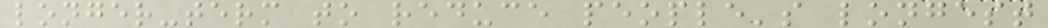longer-term to reduce people's longest
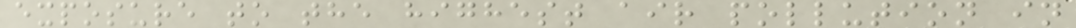exposure to the highest air pollution in
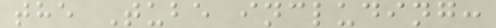the Tube including:
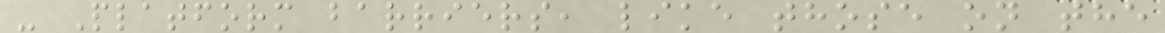- Platform barriers, like those on the
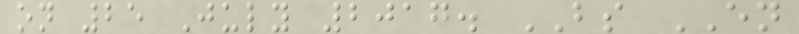on 25 July 2017. BS EN
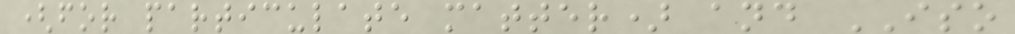(for particulate matter) and ISO
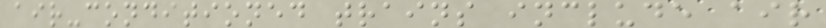air-conditioned trains include air
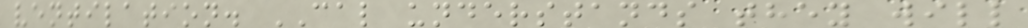ventilation. CAL understands they will
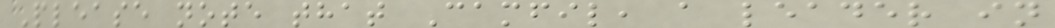Please note that Camfil, a leader in
